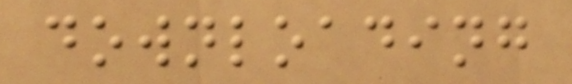downloading
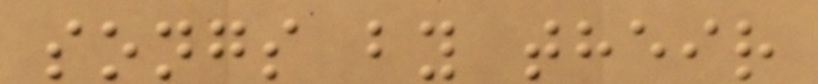songs by their
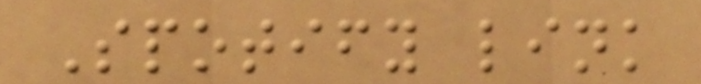Spotify link
